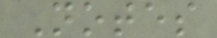Notes
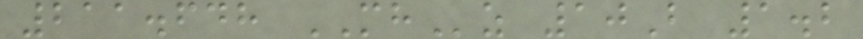211.648 MHz 10B 1.2
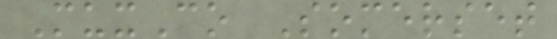MuxCo Somerset
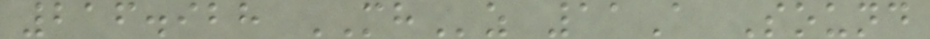216.928 MHz 11A Sound
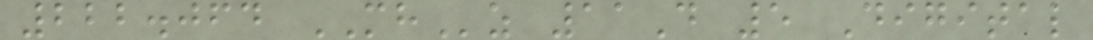222.064 MHz 11D 5 Digital
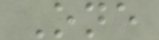One
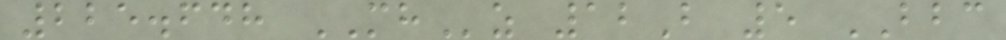225.648 MHz 12B 5 BBC
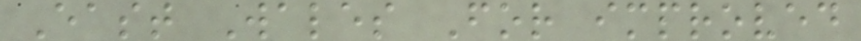East Wales For improved
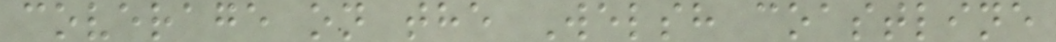coverage on the Welsh coastline
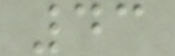43
